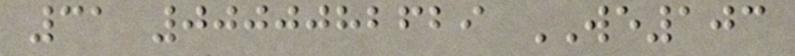31 0000082629 WE103
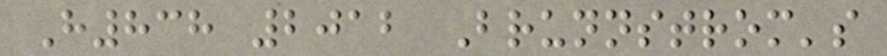H838 2012 Brunnstrom's
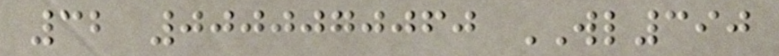32 0000070060 WL390
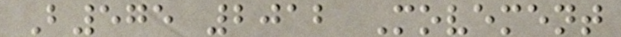B575 2012 Movement
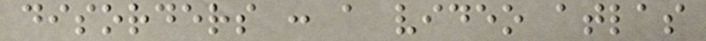disorders : a video atlas
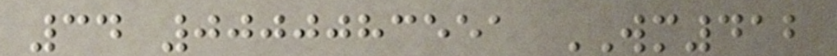34 0000083551 WM412
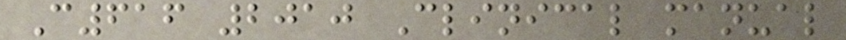C616 2010 Clinical manual
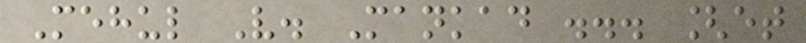Mehul V. Mankad ... [et
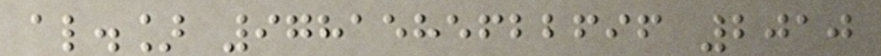al.] 9781585622696 2010
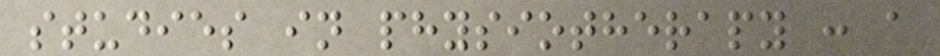studies in physiotherapy : a
